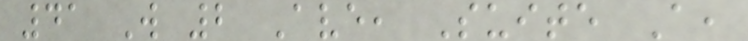41 W 2 Ave, Suite A,
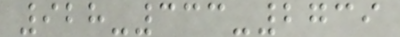928-333-2739
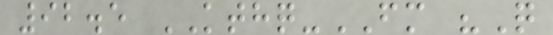92.5 KTHQ-FM "Q
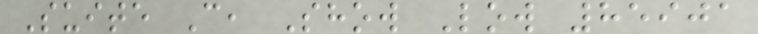Suite C, Show Low 85901
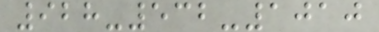928-532-1010
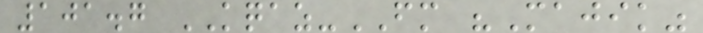101.7 KQAZ-FM "Majik"
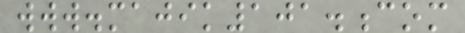www.majik101.com
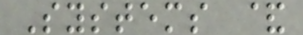Systems &
